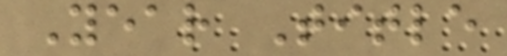Year Title
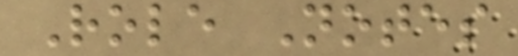Role Notes
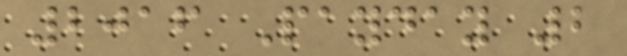2016 Payday 2
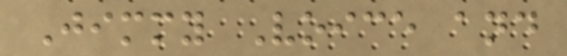Jimmy Voice and
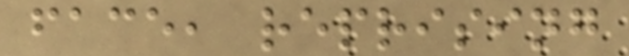face, reprising
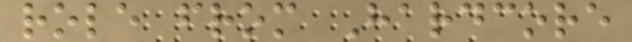role from Hardcore
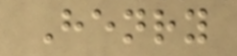Henry
